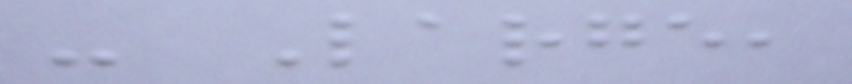- Large,
